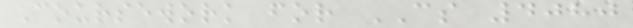Coursework for CS 4080
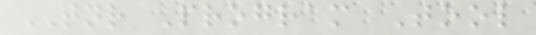TNR Program Tool
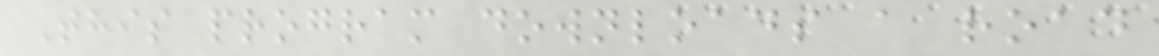This program downloads a road
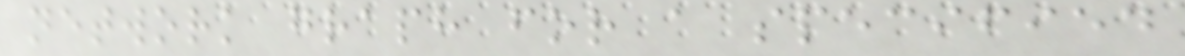network graph for a specified
